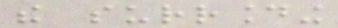the surrounding
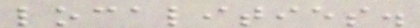localities.
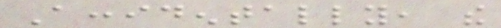Accidentally, the
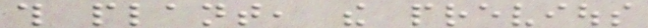this plant, the previous
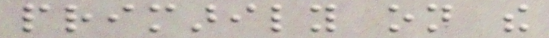primarily on the
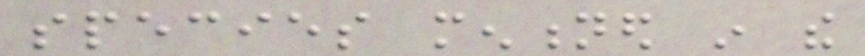species mentioned in the
